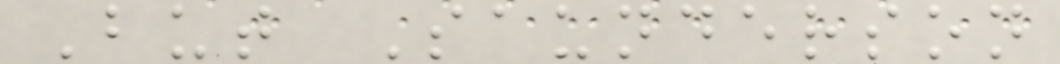But Saunderson
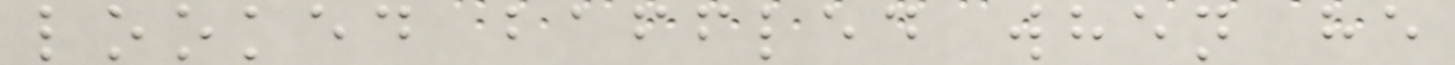looked baffled when he
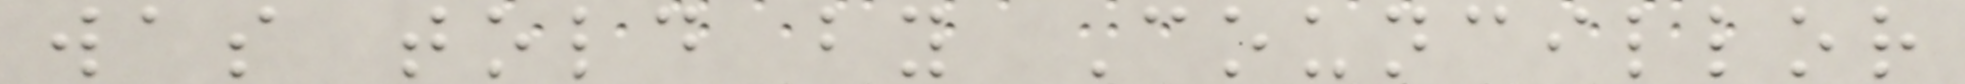was told by Councillor
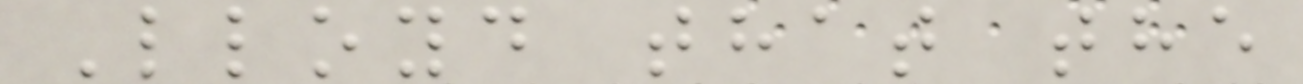Lloyd that the
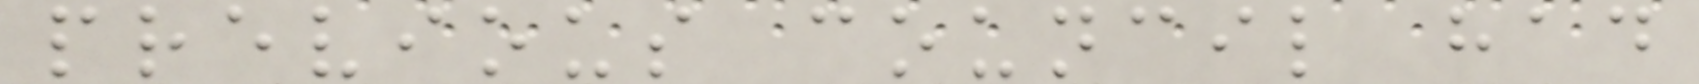previous council had
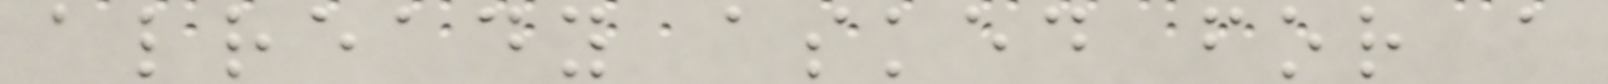already asked for a
